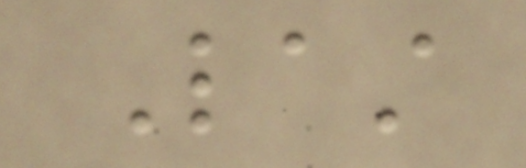Last
